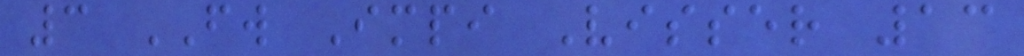3 FW Impi Visser 13
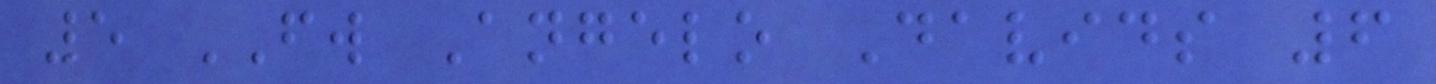5 FW Angelo Davids 6
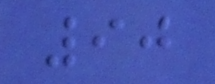90
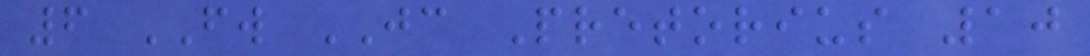6 FW JC Pretorius 10
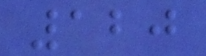120
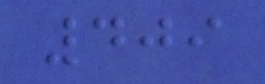409
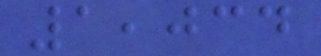1,034
